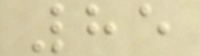85
